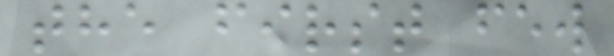the first few
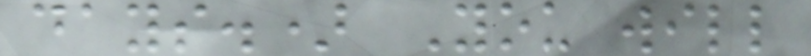days.) You will
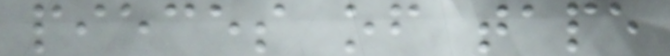pieces of tape
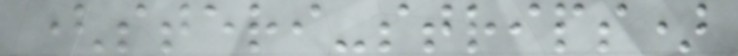(steri-strips)
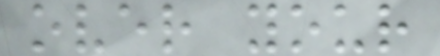over your
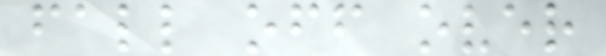fall off over
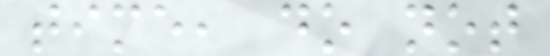time, do not
